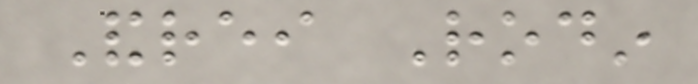Andrei Rodin
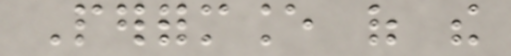Performance of the
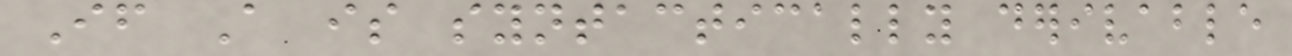If A is syntactically derivable
